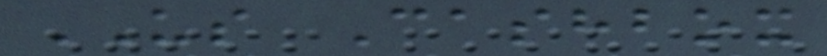US Cashbox
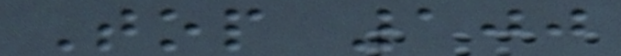Top 100
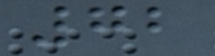72
